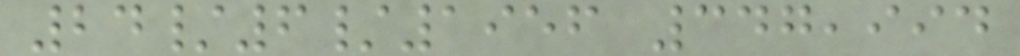24/6/1956 347,994
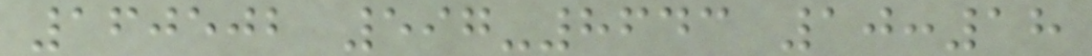160502 597-8643 10:18
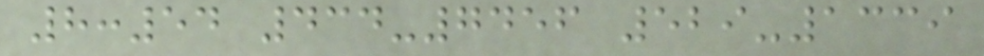8:54 434-7456 529-1339
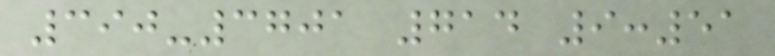390-3701 714 9:51
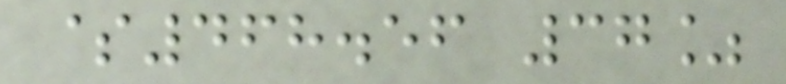$468.56 37%
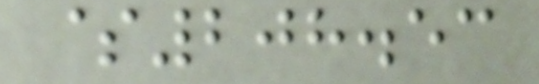$208.53
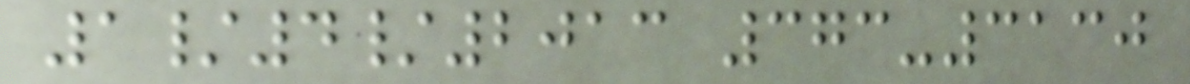1/4/2013 373-3130
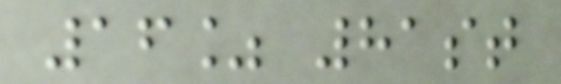16% 81st
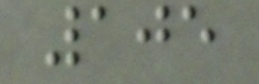105
